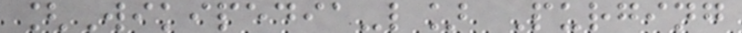[Wikipedia-l] Purging
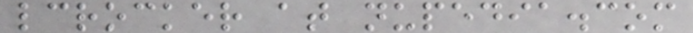lcrocker at nupedia.com
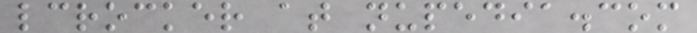lcrocker at nupedia.com
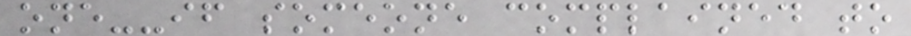one--if someone complained to
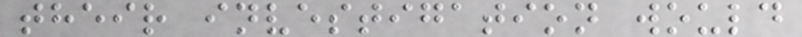their investigation would
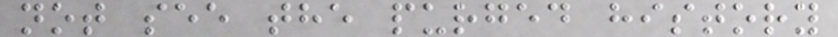not see the purged history
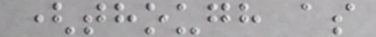(though as
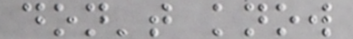don't know
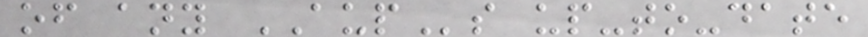of any AUPs up-to-date
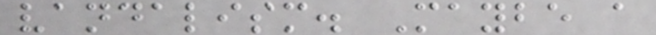vandalism. Maybe a
